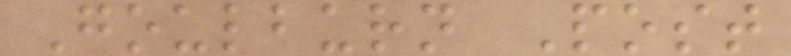Goulburn Post
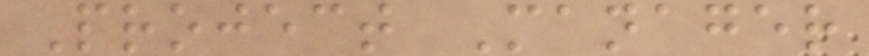Project Manager
